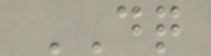DQ
